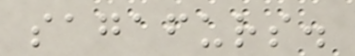sagafurs.
